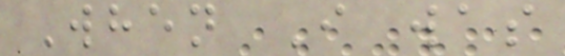When I was
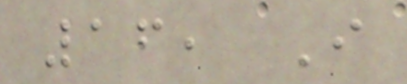16, I
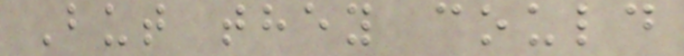But they could
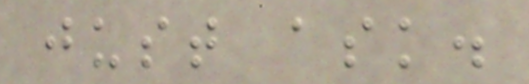just ask.
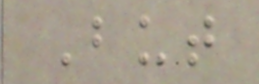But
